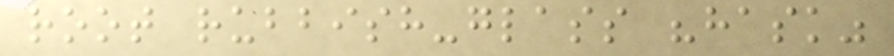root rubbish-glass "hask"
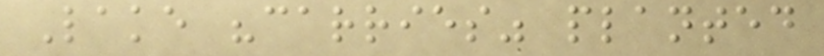Lake "carries" planted
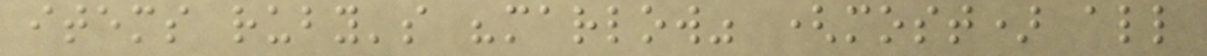items ruby's "marlow" (most) all
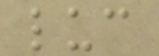luc
